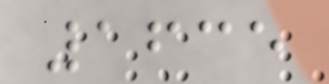1635
